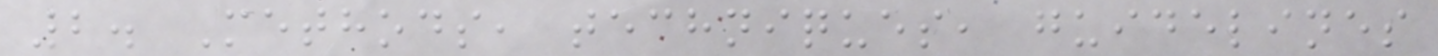2. Methods, techniques, guidelines
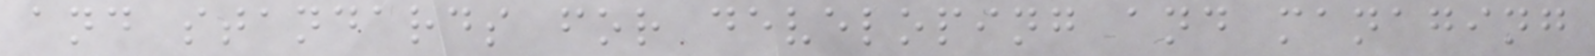and standards for developing and managing
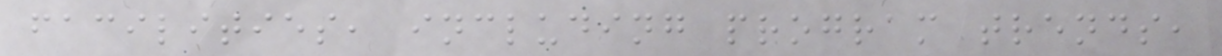facilities, including program trends,
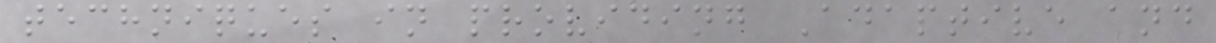techniques in providing Adaptive and
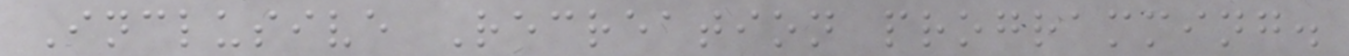Inclusive Recreation programming.
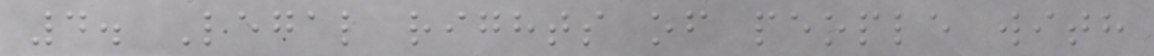4. Legal rights of people with
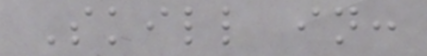Skill in:
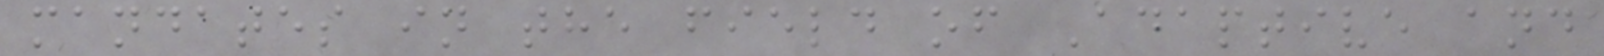mandates in the field of Adaptive and
